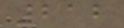212
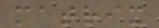matrix
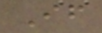If
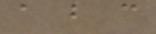a b c
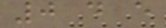0 d e
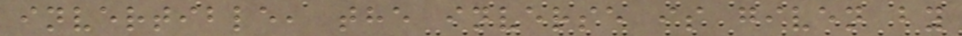invertible, the inverse is given by
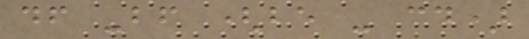df -bf (be - cd)
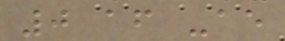0 af -ae
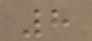8
